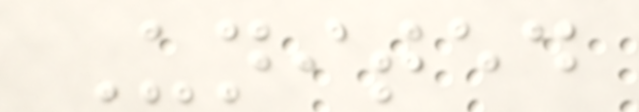United
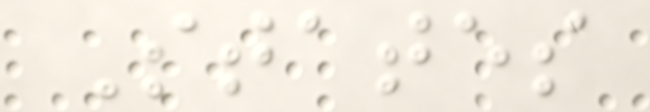States
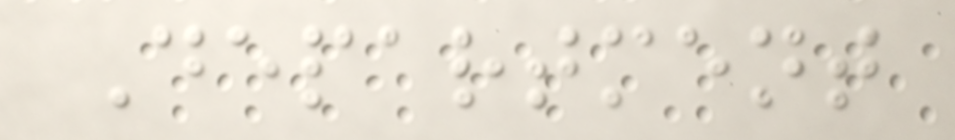Department
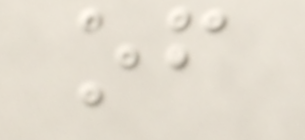of
